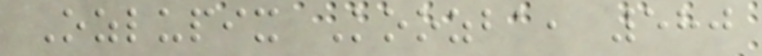Ozlupix Koozba, 580
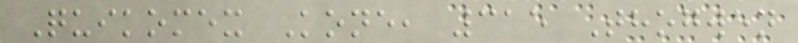Quikomex Kone, 315 Thogwen
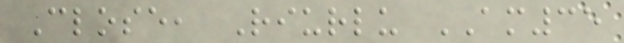Close, Riurlu AM35
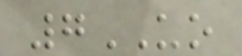7UO
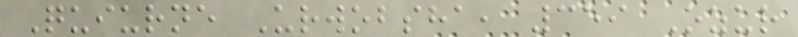Quiurne Urwobsha, 359 Ozur
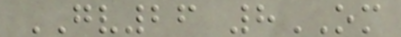GV26 8OM
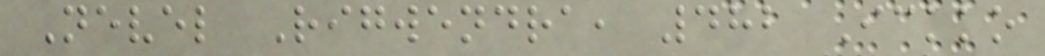Nevel Rigwendra, 482 Ickko
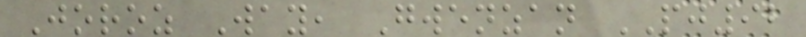Joroz Way, Gwenzan PJ92
